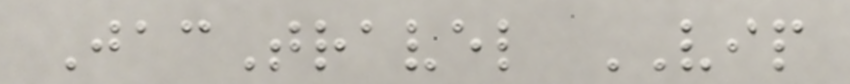JacTravel VIP
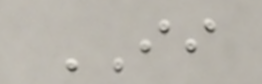II
